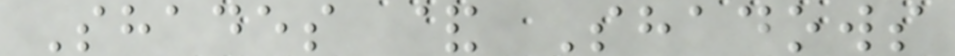Shades & Shadows
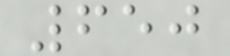650
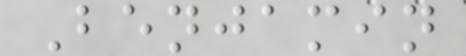Benjamin
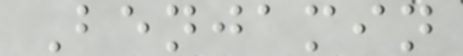Benjamin
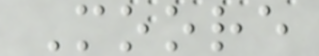Moore
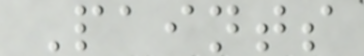Paints
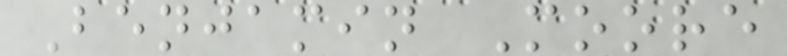Benjamin Moore
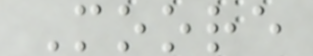Moore
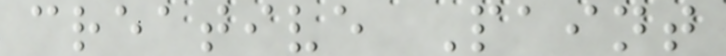creative Paint
